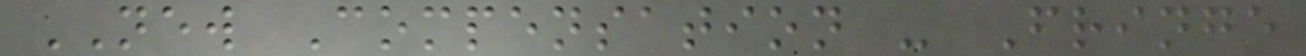NEW Compensation - Fringe
